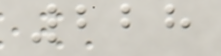228
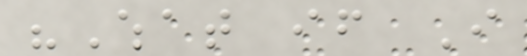"What if I
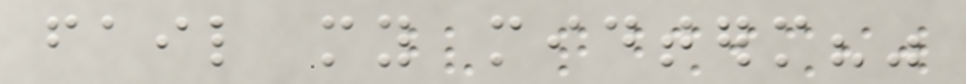fail my midterm?"
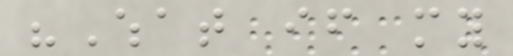"What if my
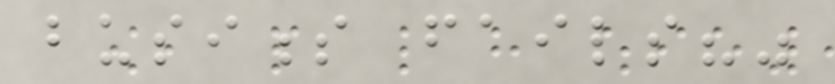business fails?"
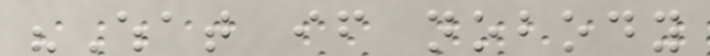"What if nobody
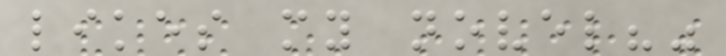likes my novel?"
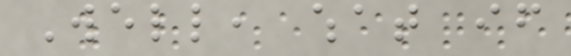Well, what if
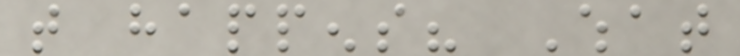that happens? What
